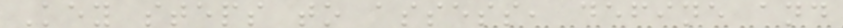Key steps to assess, define and
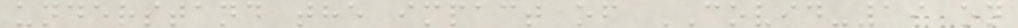understand the impact of COVID-19 on
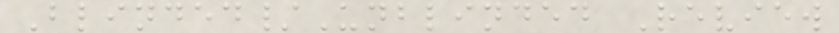Blinded/Unblinded Review
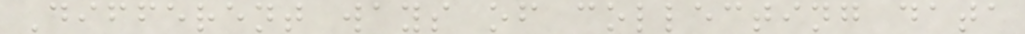Different ways of collecting data
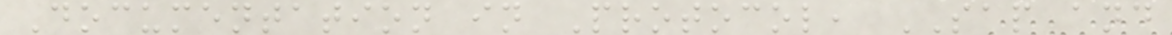Documentation in Protocol, SAP and
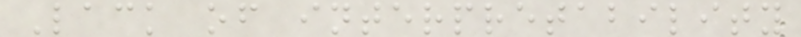Lack of interpretability
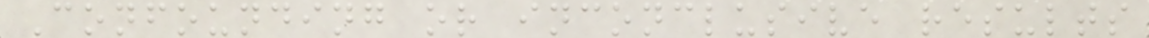Confounding or inconclusive results
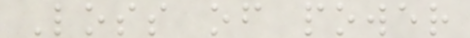Loss of power
